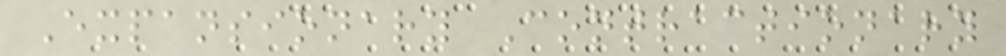Expansionary Contractionary
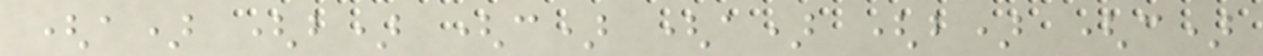(a) (b) (c) (a) (b) (c)
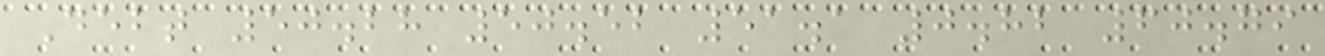Debt 50.28 50.52 51.1 0.82 60.79
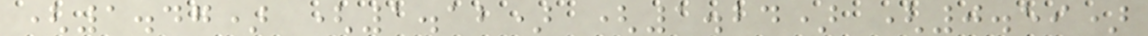(1.47) (1.12) (1.24) (0.59)
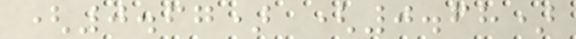(0.67) (0.68)
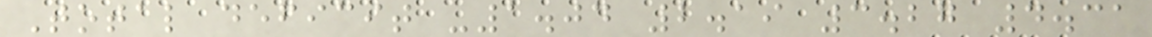Total deficit -1.04 2.19 3.27 4.31
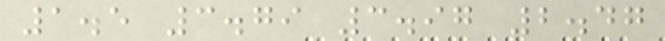1.5 3.79 3.97 2.47
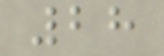28
